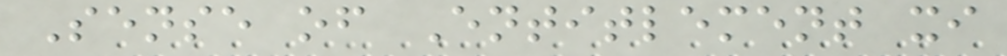Sense of Entitlement xi
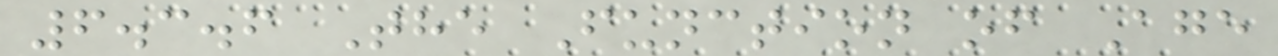6.3.6 The Function of Age
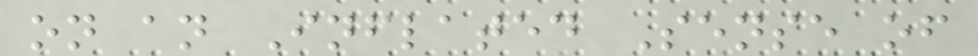on an Inflated Sense of
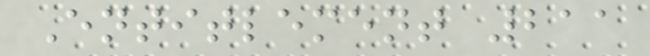Entitlement 211
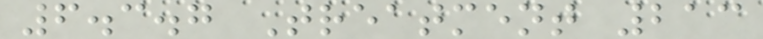6.3.7 Treatment 213
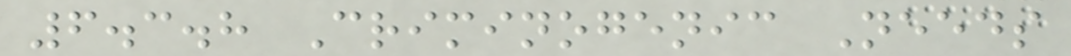6.3.8 Criminogenic Needs
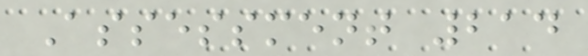Assessment 214
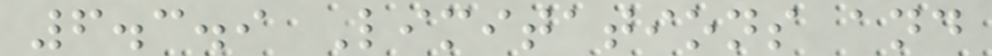6.3.9 Limitations and
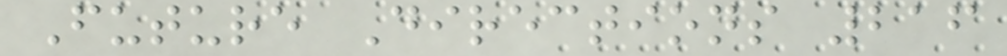Future Directions 216
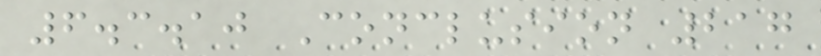6.3.10 Conclusion 217
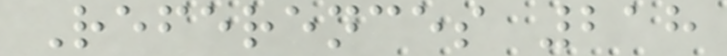References 218
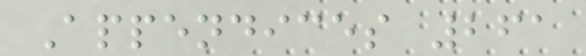Appendices 261
